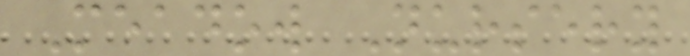Meadow Nursery
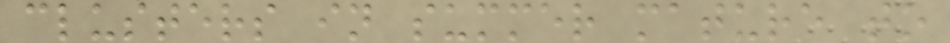clusters in summer mature to
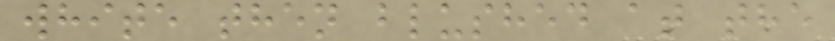white then blushed at the
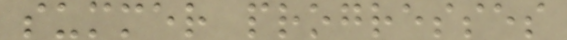summer progresses
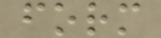form
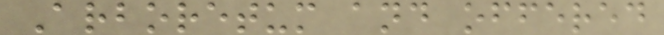Arboretum and offered
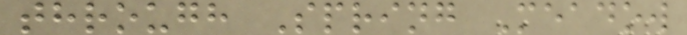through Spring Meadow
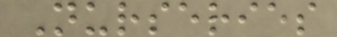Nurseries
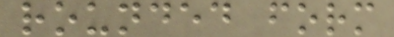rounded form
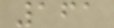161
